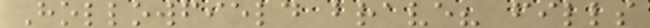Hollowfield brave? fills
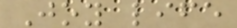Joy life
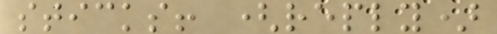sticks! (reply)
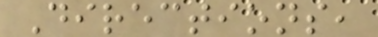Directions,
